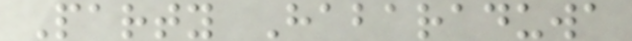Party Habaraduwa
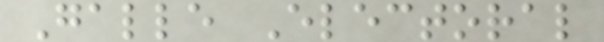Galle Electoral
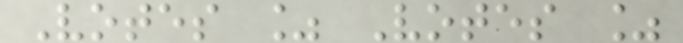Votes % Votes %
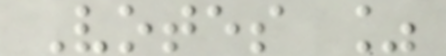Votes %
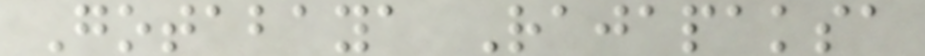Gotabaya Rajapaksa
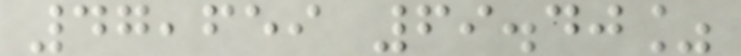47,659 69.40%
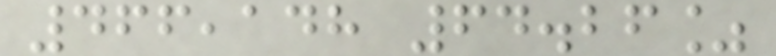466,148 64.26%
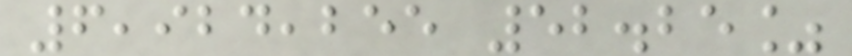6,924,255 52.25%
